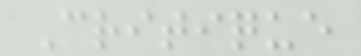Critique
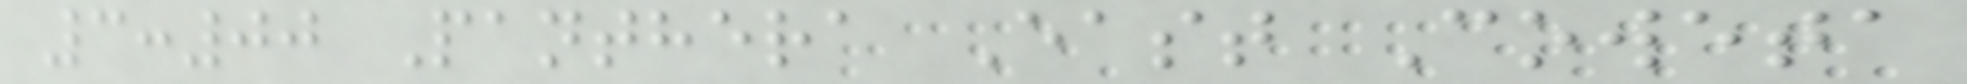3:00 Panthera East Coweta
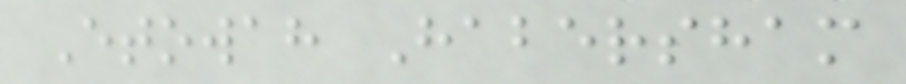Etowah Habersham
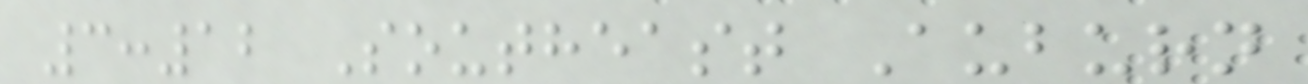3:12 Southeast Auburn
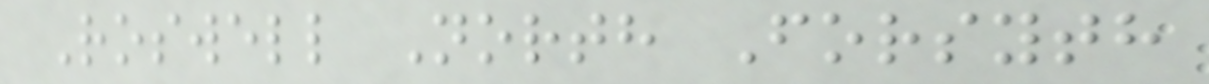Roswell North Forsyth
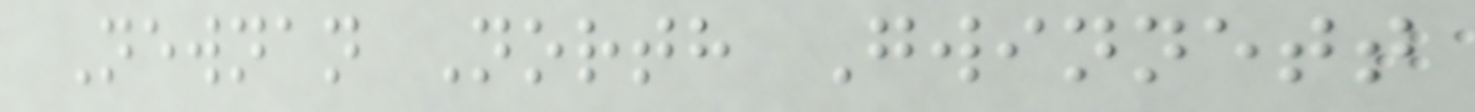Newnan North Gwinnett
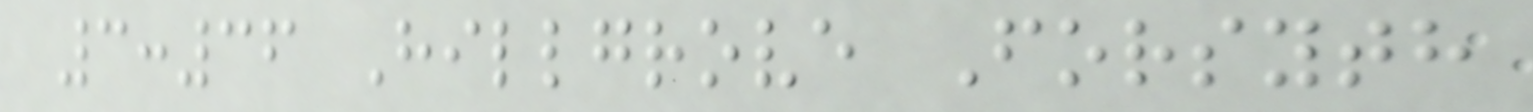3:36 Hillgrove Forsyth
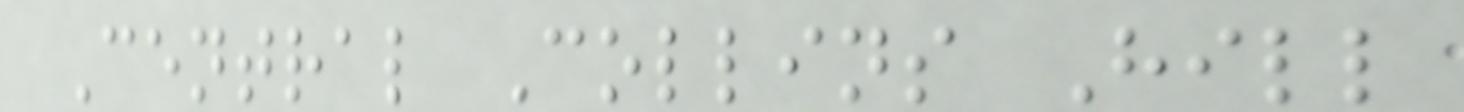Central Collins Hill
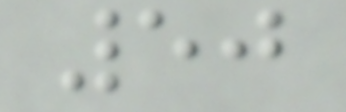50
